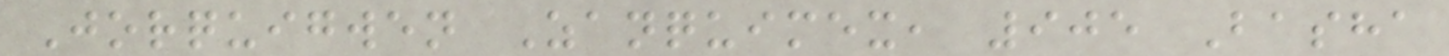Jorquigwen Zanquimex, 905 Basha
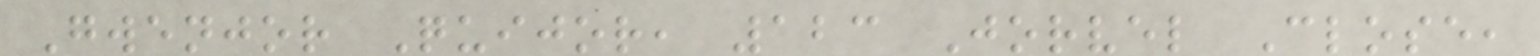Gwenjor Quijor, 123 Jorvel Close,
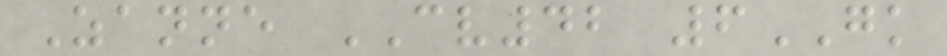Zanne CV42 6GK
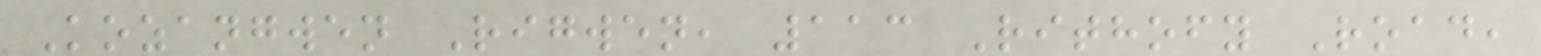Kozangwen Rigwen, 113 Rithofy Road,
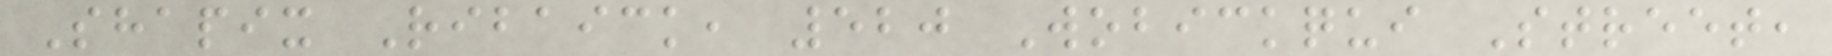Shapix Ribaick, 520 Wobickqui Street,
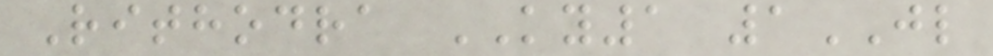Rithodra KY1 1JL
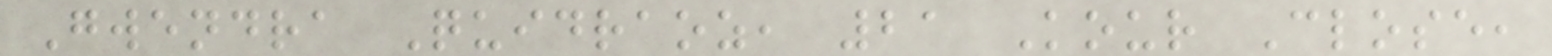Gwendra Quidraoz, 21 Kour Close,
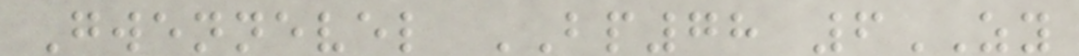Gwennevel BP78 6ZY
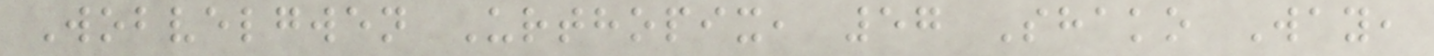Wobvelgwen Urthopix, 57 Shako Way,
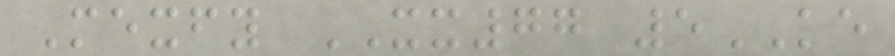Mexfy XX77 5KE
